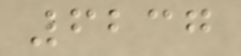6237
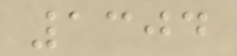1304
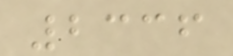2336
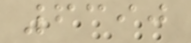6390
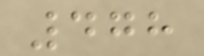478
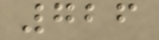726
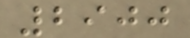2900
